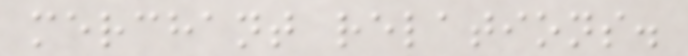merchant relations.
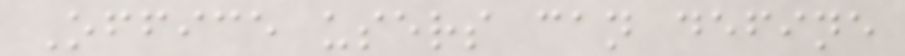Office users can define
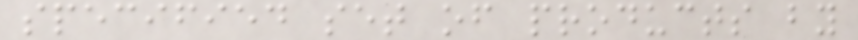specified set of products by
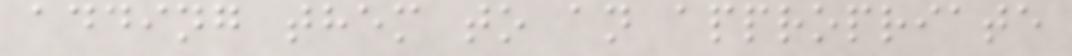adding them to an appropriate
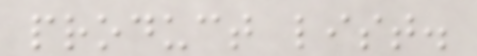product list.
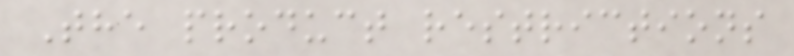The product restrictions
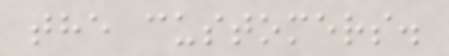the customers.
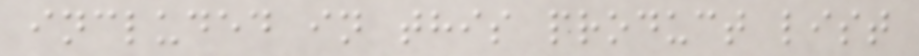included in this product list
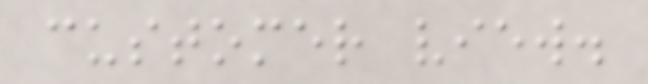customer view.
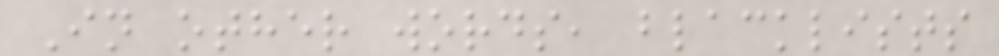In other words, blacklists
